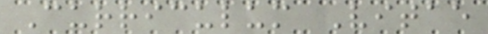Curriculum Vitae
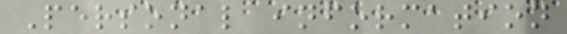Personal information
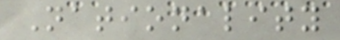Nationality
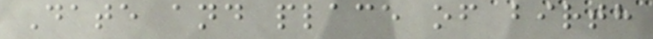Date and place of birth
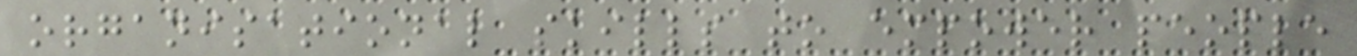organisational skills to empower people
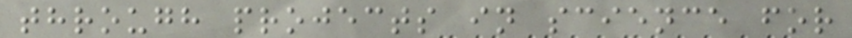through projects in science for
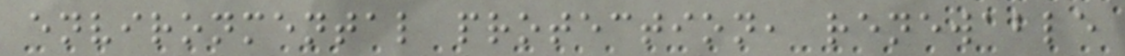environmental protection, renewable
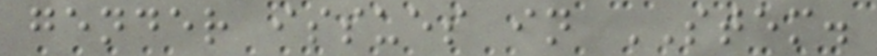gender issues in STEM.
